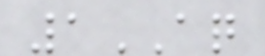1AQ
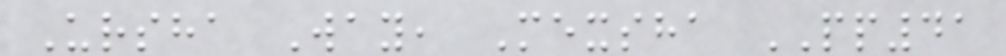Ursha Way, Mexsha PP41
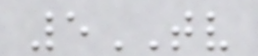5TV
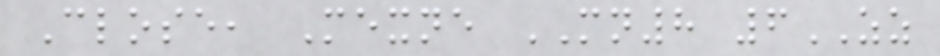Close, Mexne MN8 6ZZ
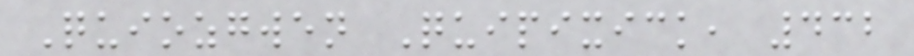Quiozgwen Quipixick, 432
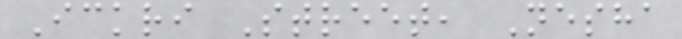Ickri Street, Nesha
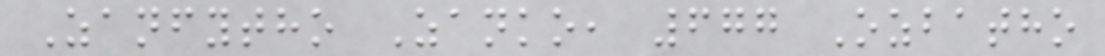Zanfytho Zanko, 677 Ozbatho
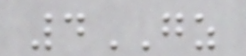4GZ
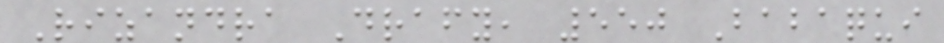Rizandra Drafy, 550 Babaqui
